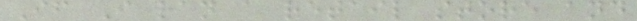If I ran a retail store and
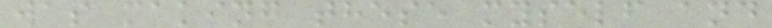was making these myself and
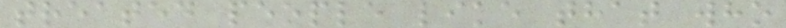treated people like that who
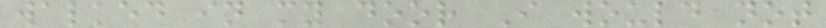walked in my door I would not
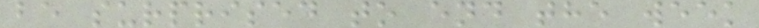be surprised to end the week
